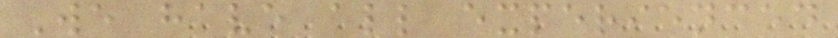We have all experienced
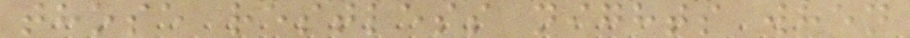those restless nights when
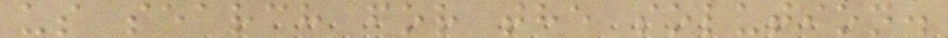us search for the solution.
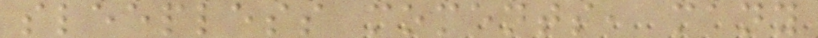sleepless moments, many
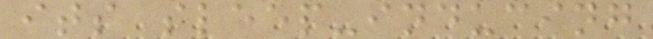its sleep-inducing
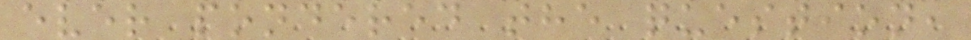ever pondered the question,
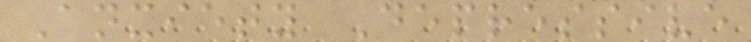Anxiety Depressive
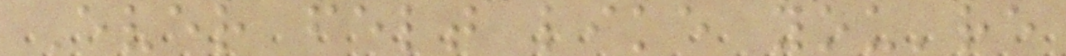Ever felt like you're
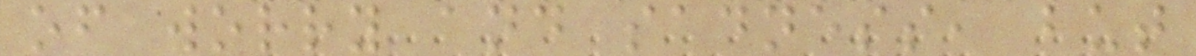of worry and sadness, but
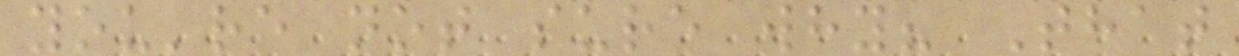you're not sure why? That
